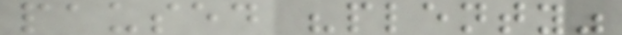paused "plenty"
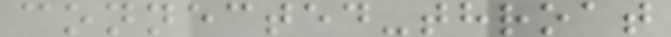connected-throat
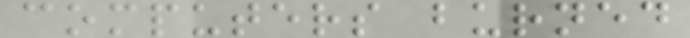computers burned
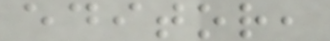editor,
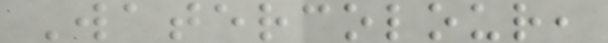Watercolour,
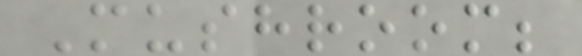Mushroom;
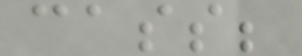cass;
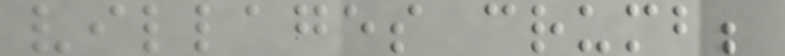villages crumb;
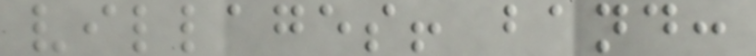villages! band:
